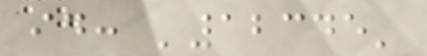id: '12345'
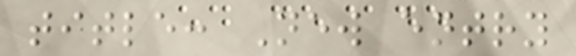title: New entry
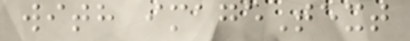with imageText
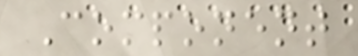Component
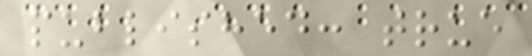published: true
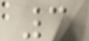3
